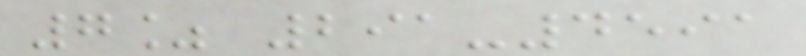7% 291-4591
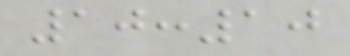10:10
